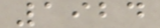1924
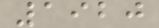1920
